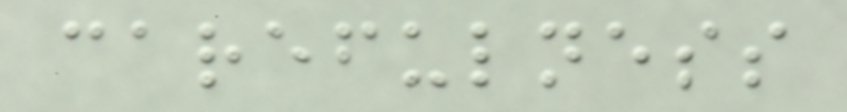carefulness
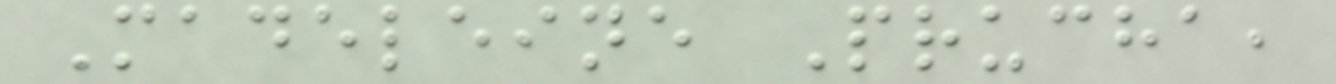Madeleine Prucha,
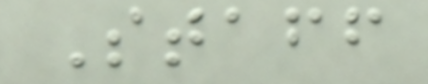Staff
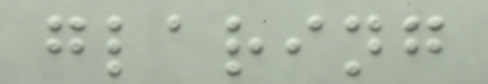glaring
